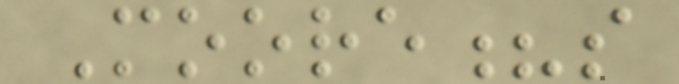Moore?s
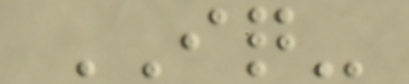IQ-
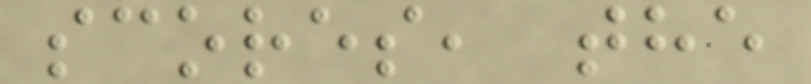scores, the
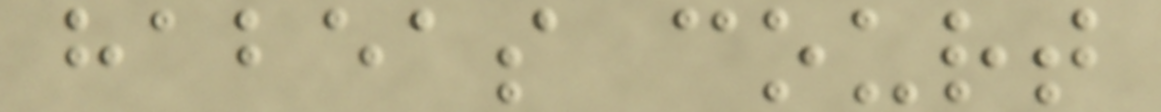habeas court
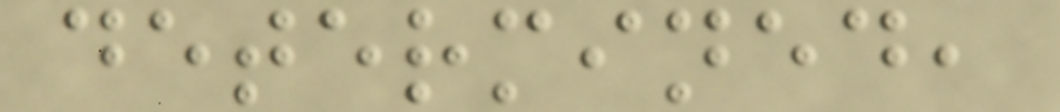determined,
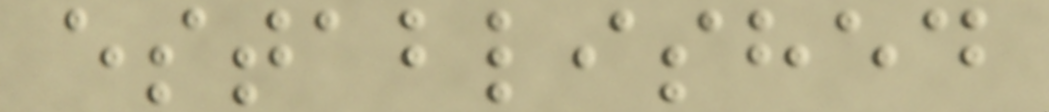established
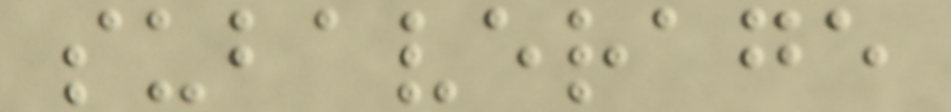subaverage
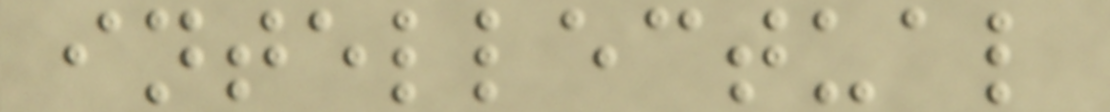intellectual
